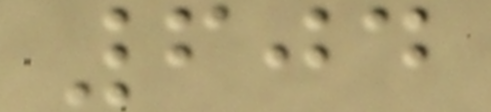604
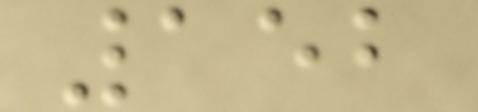152
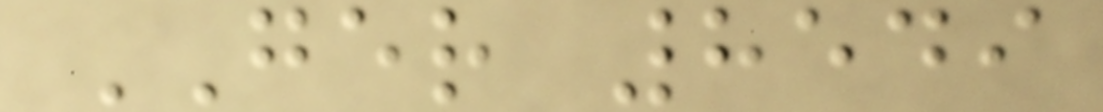GER 8549
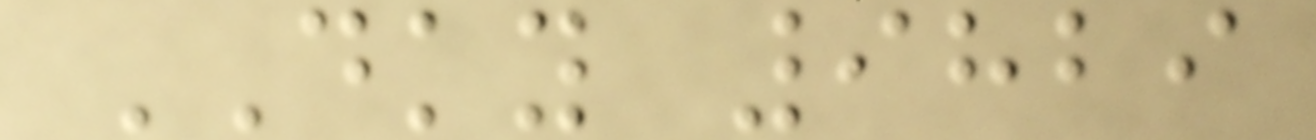DKY 9829
